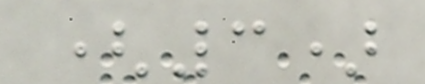(3)
